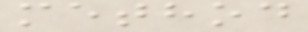method
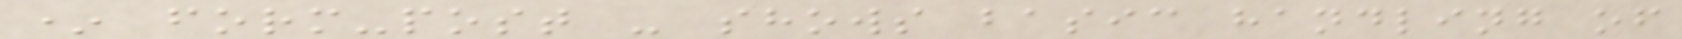* form-post - shows basic handling of
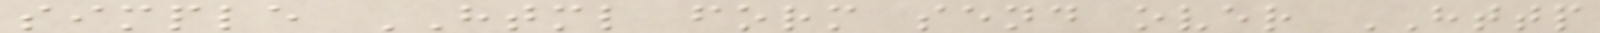simple HTML form send over HTTP
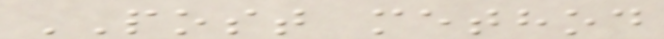POST method
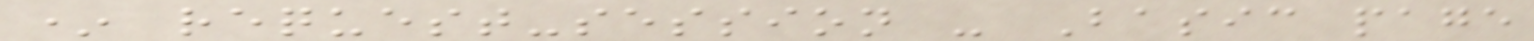* request-session - Basic page
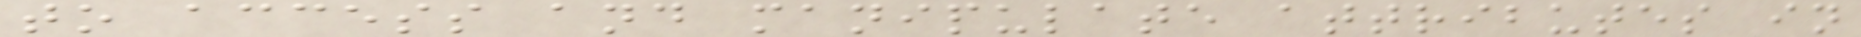to access and manipulate attributes in
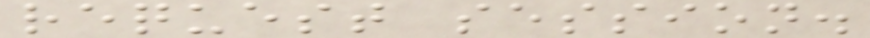request session.
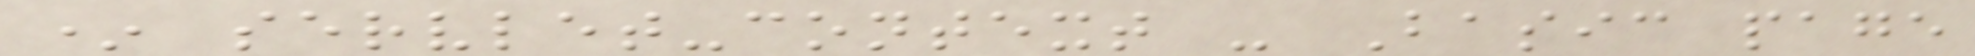* servlet-context - Basic page
